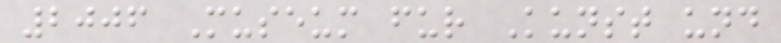2006 Museum fur Kunst und
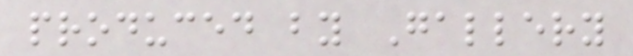produced by Gallery
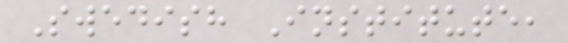Swedish Institute,
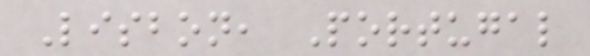Lisbon, Portugal
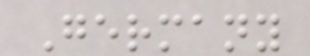Germany
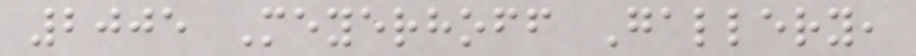2005 Meyerhoff Gallery,
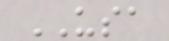USA
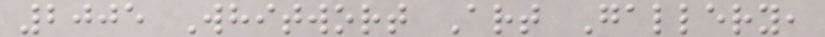2005 Whitwort Art Gallery,
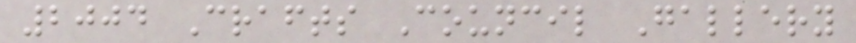2004 Crafts Council Gallery
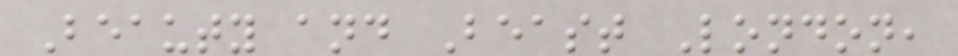Beauty and Beast London,
